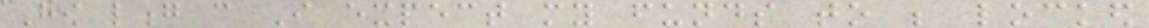How long can I expect my funds to be locked
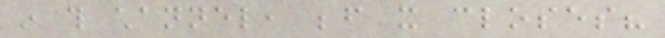in this channel, before it closes?
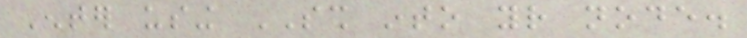Enter using SSH into your node.
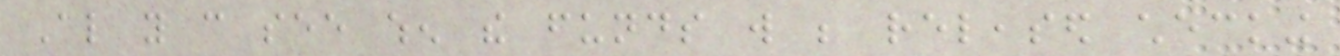Also you can see when the funds will be released checking
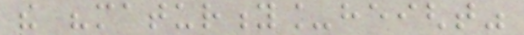the "maturity_height"
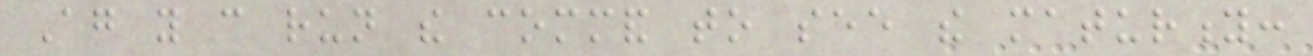Again you can run the command to see the maturity:
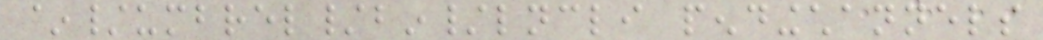~/umbrel/bin/lncli pendingchannels
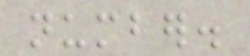number.
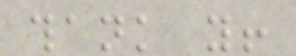thank you!
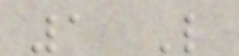1 Like
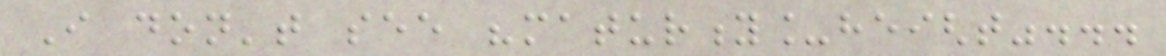I don't see "maturity_height"...
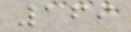169
